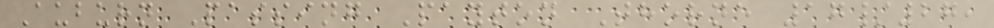Auburn Passing Payton Thorne 17/27,
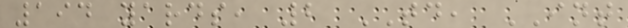194 yards, 2 TD, INT
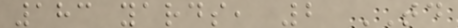183 yards, 2 TD
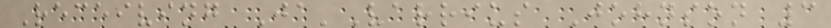Receiving Ja'Varrius Johnson 3
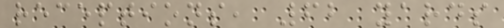receptions, 62 yards
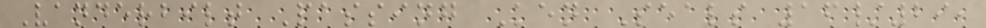Vanderbilt Passing Ken Seals 16/29,
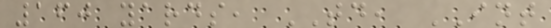160 yards, TD, INT
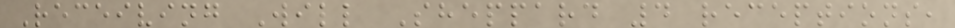Receiving Will Sheppard 4 receptions,
